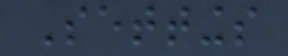Settings
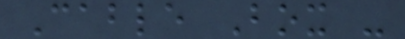Cable Box -
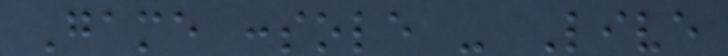Game console - Live
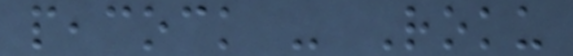peacock - Roku
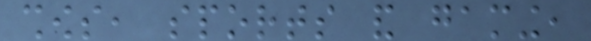shows, sports and gaming,
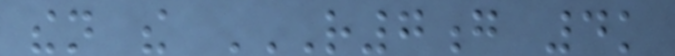then the R7G 4K
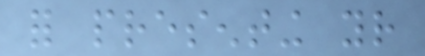for presenting your
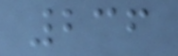236
